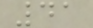41
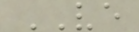VE
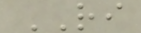RI
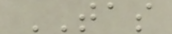TAS
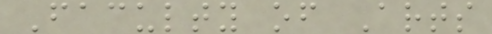Faculty of Arts
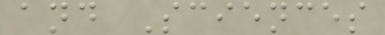and Sciences
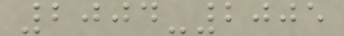2004-2005
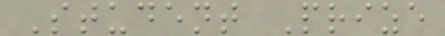Student Prize
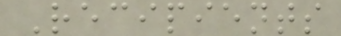Recipients
